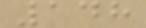148
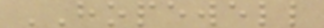HOPEWELL
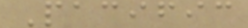Pacific
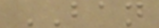BAN
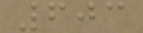603
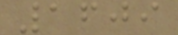1609
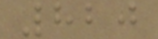820
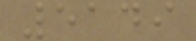5149
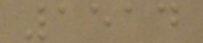1514
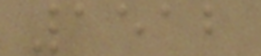1512
